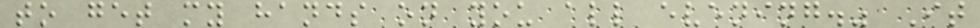to get my hands on you all evening." It
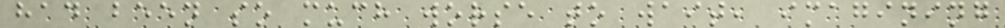had been so much worse to wait, imagining
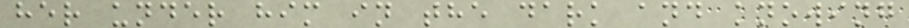her under him in the dark and knowing
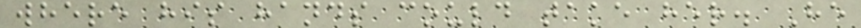where his hands could take her. He
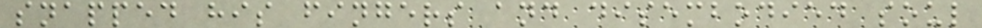snapped his fingers and disembodied soul
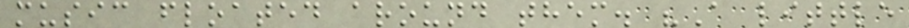music floated around them. "A little
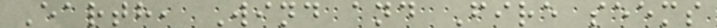Earth, Wind and Fire seems
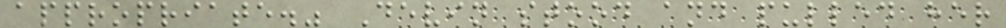appropriate." Devin stood and pulled her
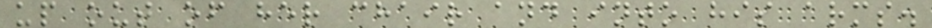up out of her chair and into his arms.
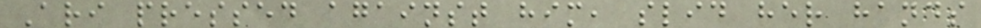Ari pressed against him, slid her hands
